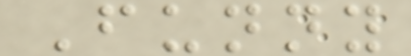Funny
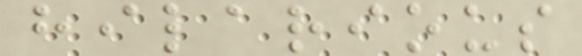hilarious
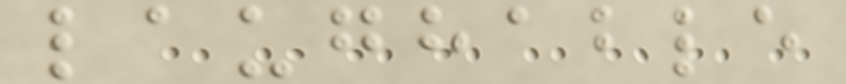laughable
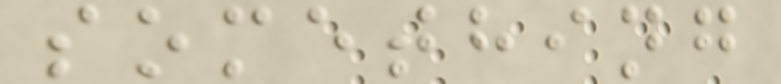something
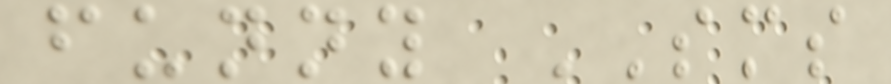funny SMS
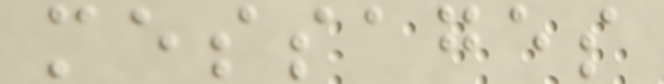messages
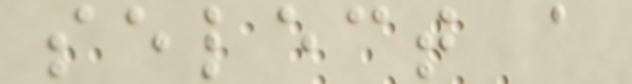select a
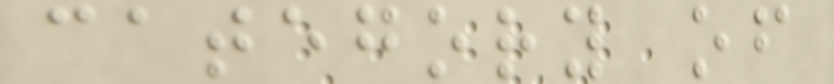category of
